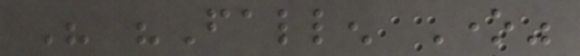His "Fallen One"
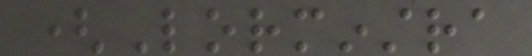(Lorminstra
